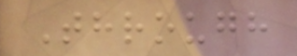Through
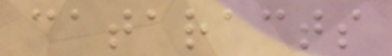cataracts
